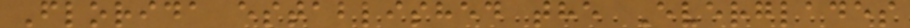Florida established the Everglades
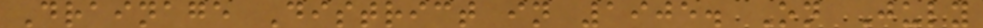Drainage District in 1905. On July
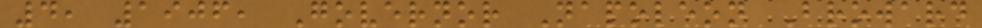4, 1906, Governor Napoleon Broward
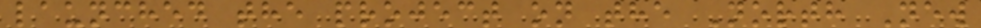launched the project on the North New
